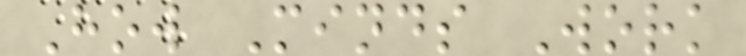How Minds Work
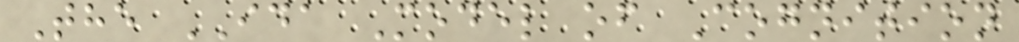The IDA Model of Cognition
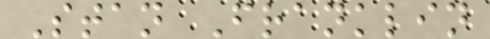Stan Franklin
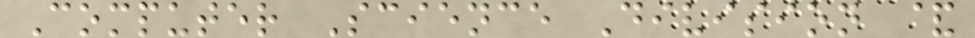Computer Science Division &
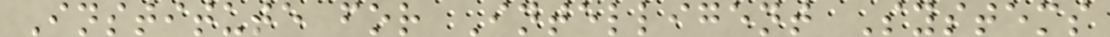Institute for Intelligent Systems
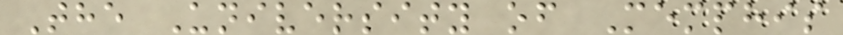The University of Memphis
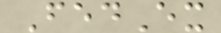FedEx
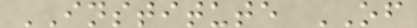INSTITUTE OF
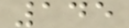145
